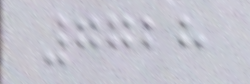7728
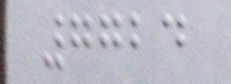7724
